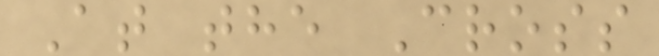At the Cross
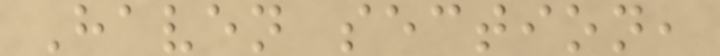Haven section,
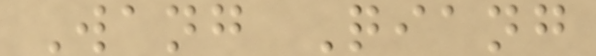Wang Qiang
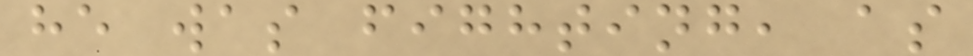he was fighting, as
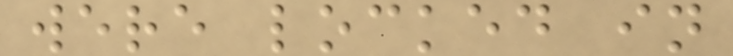were locked in
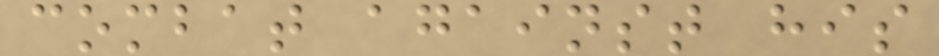combat against his
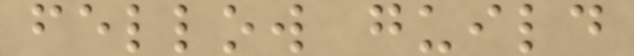fellow guild
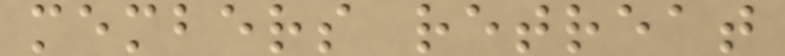members retreat
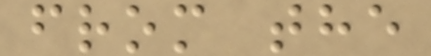from the
